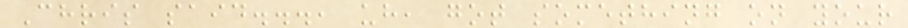Chris said..., uh, got something on your
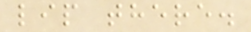lip there.
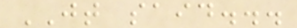JT said...
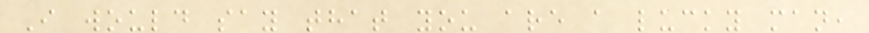I would say that you are a lucky man,
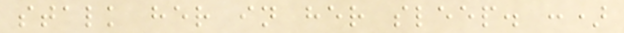stalk her in her sleep. :)
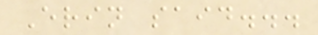Erin said...
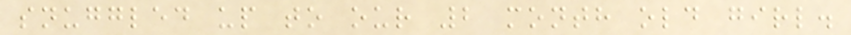snuggled up to our 2 month old girl.
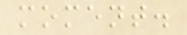moment.
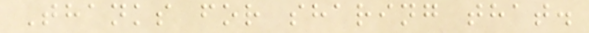Thanks for sharing that.
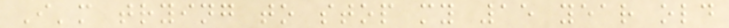I'm trying to stop my 15 year old
